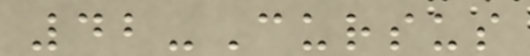42-Cursus
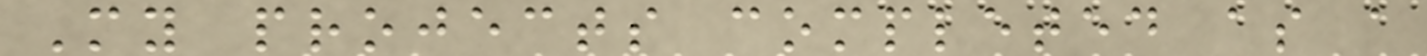My projects completed as a
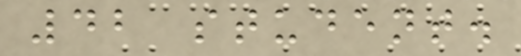42 student.
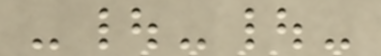-|-|-
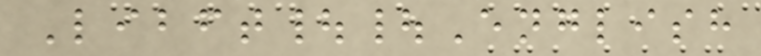Libft||English
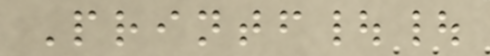Printf||
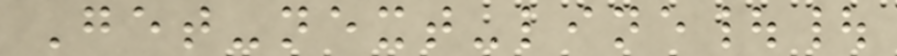Get-next-line||
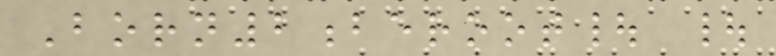Born2beroot| |
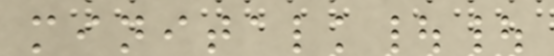minitalk||
